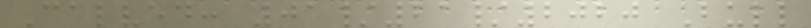Calved: 01/21/2020 Bull
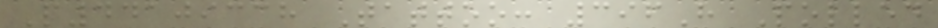P44109338 Tattoo: 396H Polled
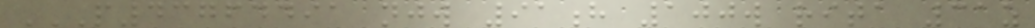P43764491 NJW 91H 100W RITA 31Z
